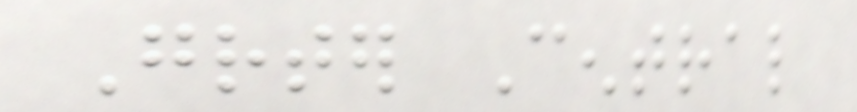Greater Central
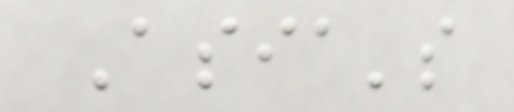Asia's
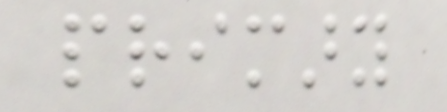primary
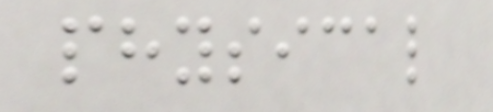physical
